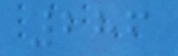286
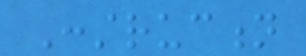Construction
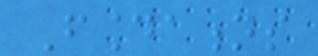Foundations
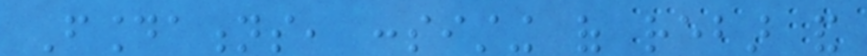Foundations, consisting of rebar and
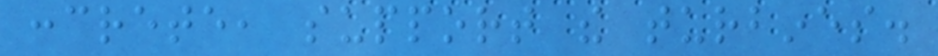concrete, support the turbines.
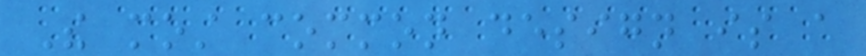The most common design is a
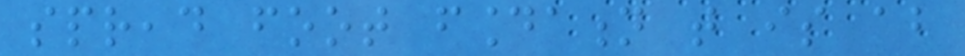spread foot foundation that is about
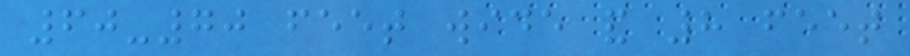60-70 feet wide and 8 feet
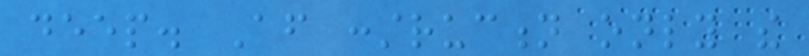deep. After construction only the
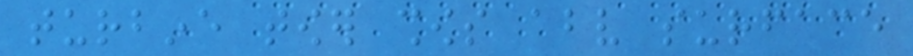turbine tower shows above surface
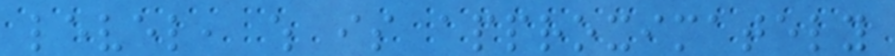level, which is approximately
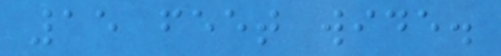15 feet wide.
